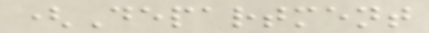(Department
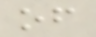of
